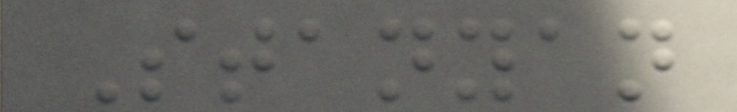Stanyan
